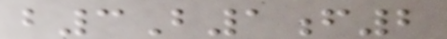b3B1f2
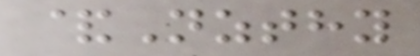&Nzthy
